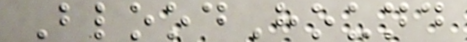BloodHound
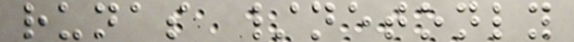runas /netonly
